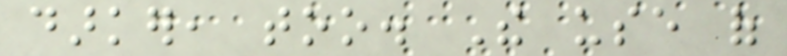darker, too. The use of
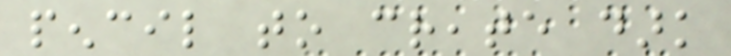pencil to create dark
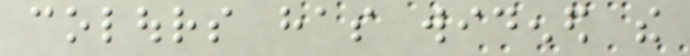colours has widened the
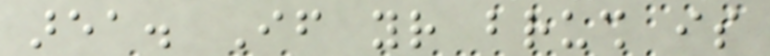area. If your brush is
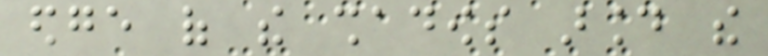edge of the shadows around the
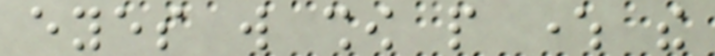eyes will show people where the
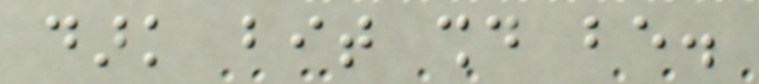dark bit should be.
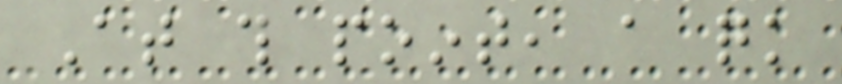At this point, a quick
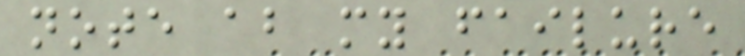note about my failure
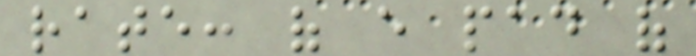rate: of every pad of
